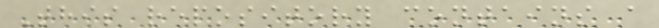This repository contains a
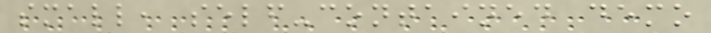small, self-contained demo
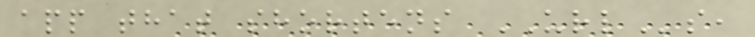app that shortens URLs,
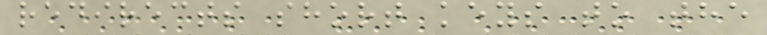redirects short keys to the
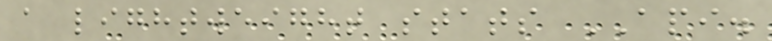a lightweight stats API.
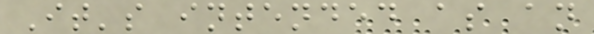It's intended as an
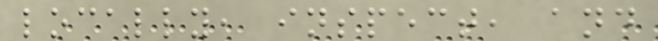locally, inspect, and
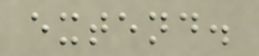extend.
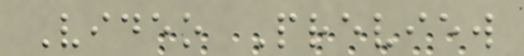Video Preview
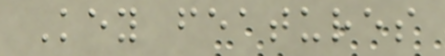Key features
